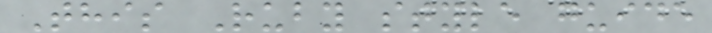This Ruby style guide
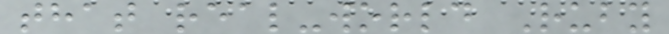that real-world Ruby
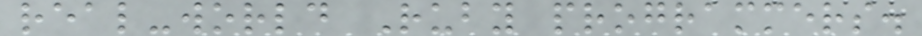real-world Ruby programmers.
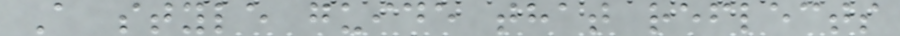A style guide that reflects
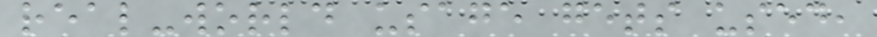real-world usage gets used,
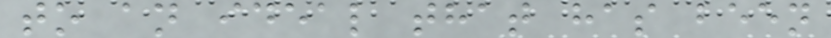to an ideal that has been
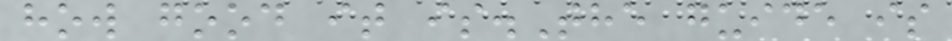how good it is.The guide is
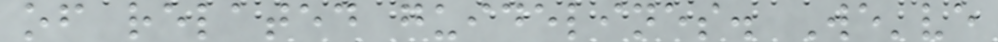of related guidelines. We've
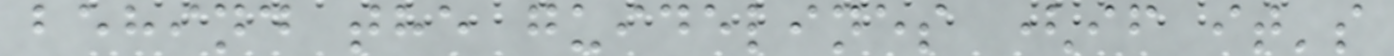behind the guidelines (if it's
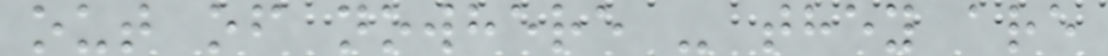out of nowhere - they are
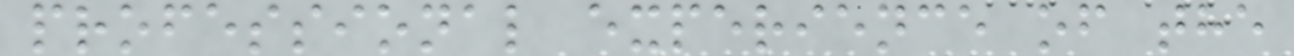professional experience of the
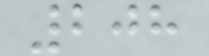208
